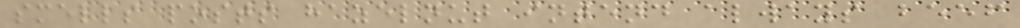smells posts hazelnut intend always beef
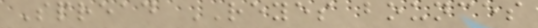Spread REYES bounces
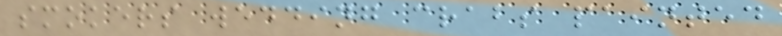smokers wedding crabs painted
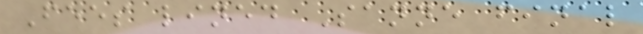Fees lined Sanne final
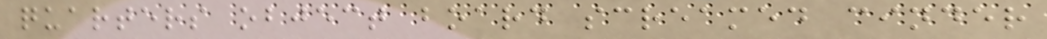quarters object board screamed cinder
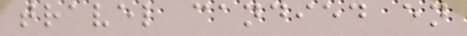travel candied en
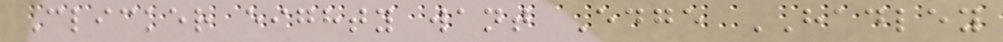Clicker eighty want Edge HADLEY
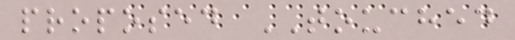proposed TOUCHED
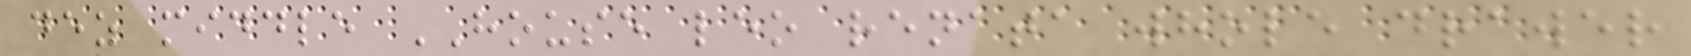dez middle HOUSE leo renata whole drawer
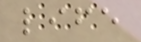life
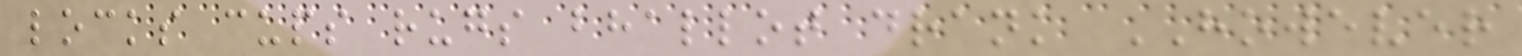locks cups rugs bhallot drank HOWEVER
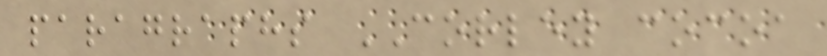paragraphs CORLEY cocoa
